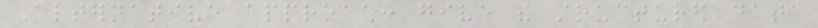Alternative approach: give the structured data
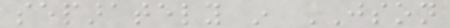separately in JSON
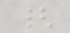{
